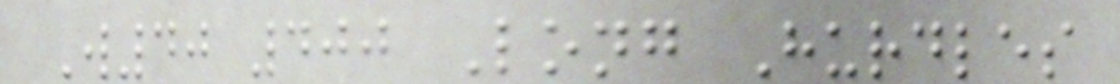W40 400 Long Hurdles
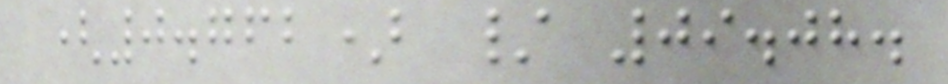(0.762) / 09.08.
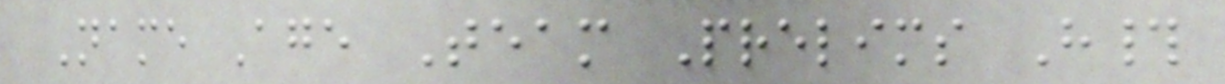Name Age Team Prelims H#
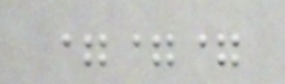===
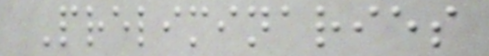Preliminaries
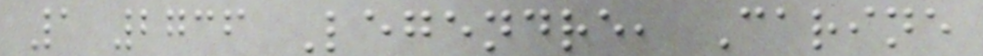1 2736 Legendre, Carine
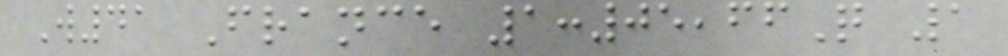W41 France 1:05,66Q 1
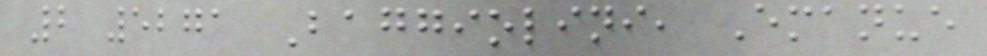2 5271 Baggiolini, Emanue
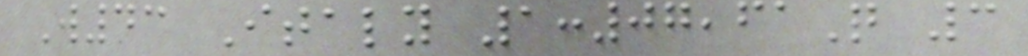W43 Italy 1:07,61Q 3
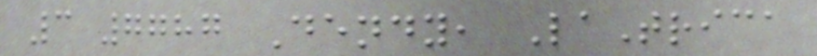3 7787 Dendy, LaTrica
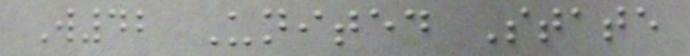W42 United State
